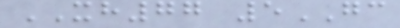XH77 5GC
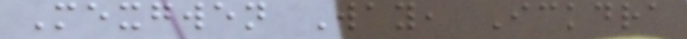Mexgwen Way, Ickdra
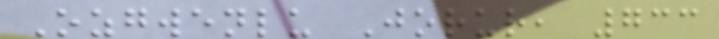Ozgwenlu Jorur, 733
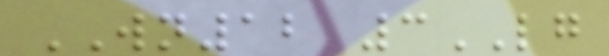WN12 3LG
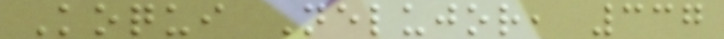Koqui Nelujor, 337
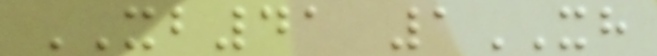XB41 1XH
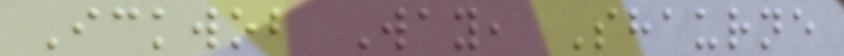Ickwob Way, Shaurne
